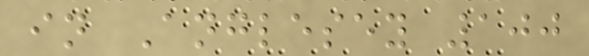in Anglesey 100
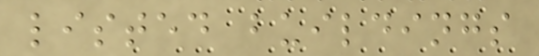listed buildings
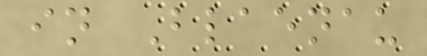in Blaenau
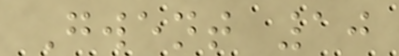Gwent 10
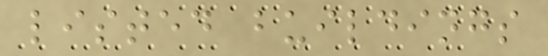listed buildings
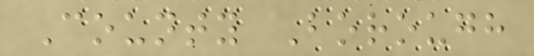County Borough
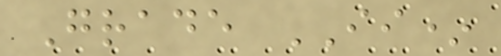Grade II*
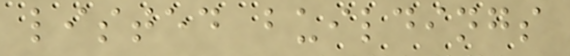listed buildings
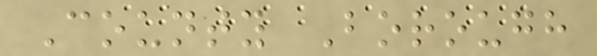County Borough
